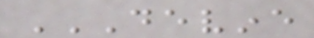DEVINE
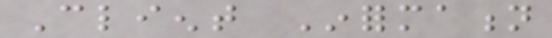Client Information
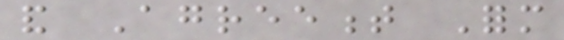and Agreement Form
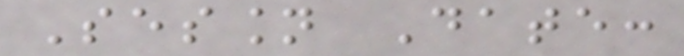Session Date:
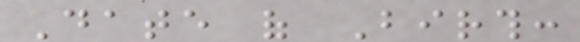Date of Birth:
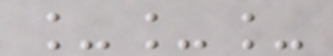___
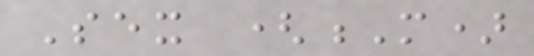Sex (M)
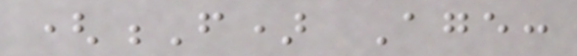(F) Age:
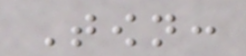Town:
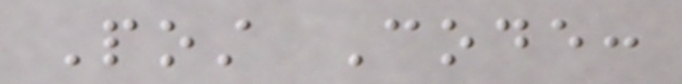Post Code:
